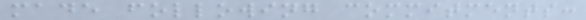made following commitments:
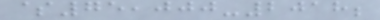$75,000-2018;
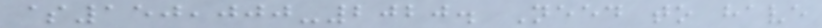$150,000-2020. Need to have
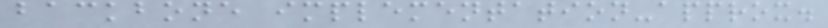backbone implementation-approx.
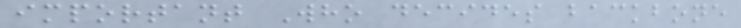important Who decides backbone
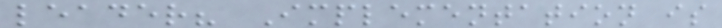leader? Implementation is
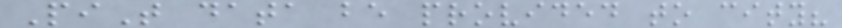PiT data be provided to city?
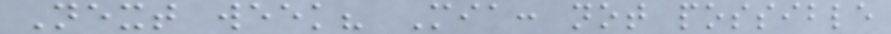Next week? Mia: not possible
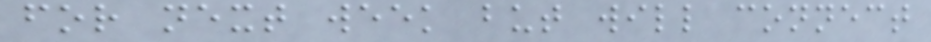for next week but will connect
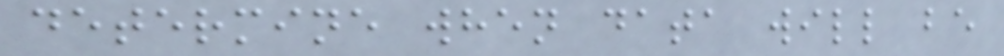determine when data will be
